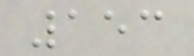153
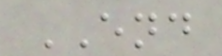END
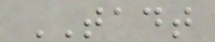TADT
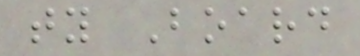ty Board
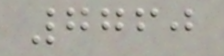7760
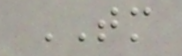TM
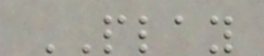PLAY
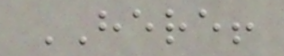HERE!
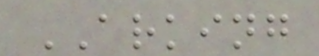ARKING
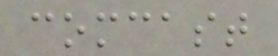comcast
